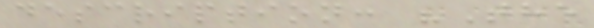description: "The
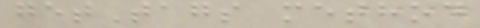getTags method
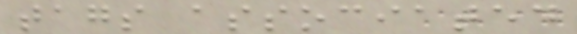tags associated
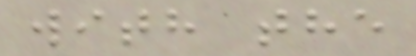with the
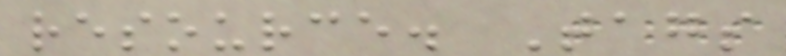resource. Tags
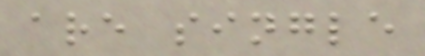are single
